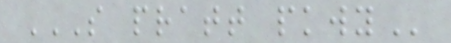S PRATT PKWY
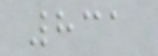831
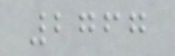2767
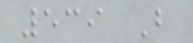539 B
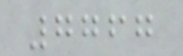7767
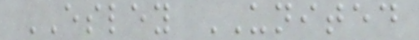ESLEY UNITED
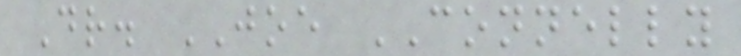Dr. JOE CONNELLY
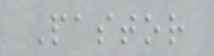Pastor
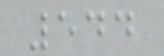544
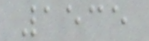1535
